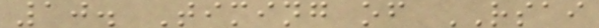10. Timing of RSAI
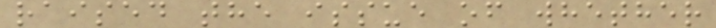raised the issue of whether
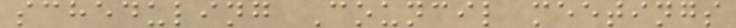scheduling Council meetings
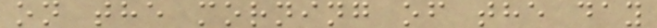on the morning of the day
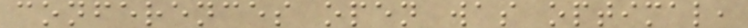conferences open was optimal,
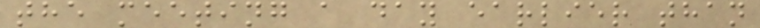the meeting a day earlier than
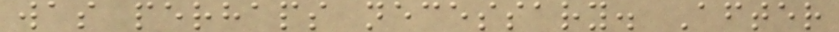was perhaps necessary. After
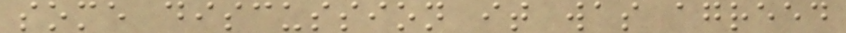some discussion it was agreed
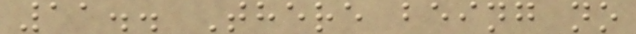11.. There being no
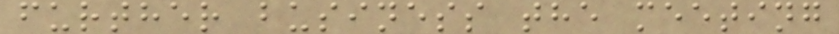further business the meeting
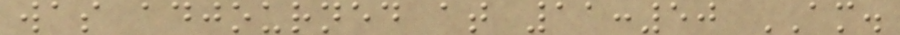was adjourned at 11:50 AM.
